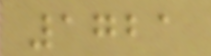1721
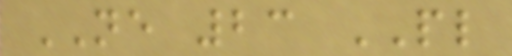NE 23 PL
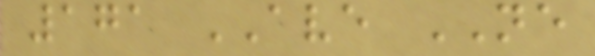171 AVE NE
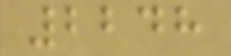2248
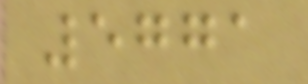5771
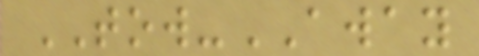TOW-AWAY
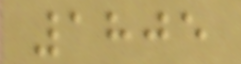1805
